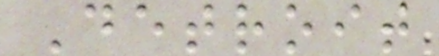Detroit
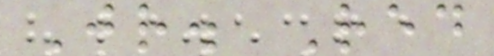Jr. Red
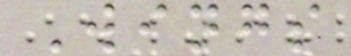Wings
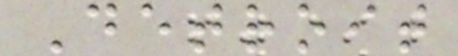Detroit
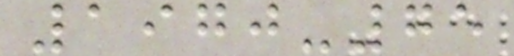1970-75
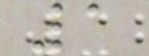1
